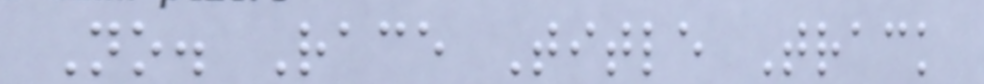No. Race Title Track
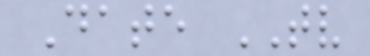Date TV
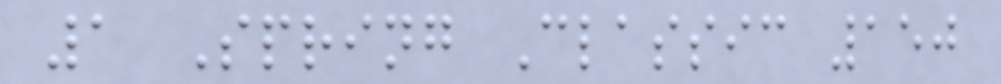1 Spring Classic 150
